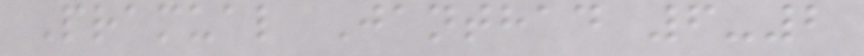Pramual Janthad 6-2
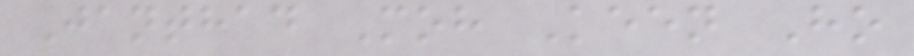Janthad Moh Keen Ho
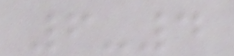6-4
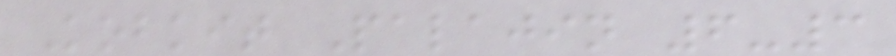Kobkit Palajin 6-3
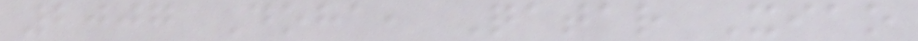2007 Doha, Qatar Xiao
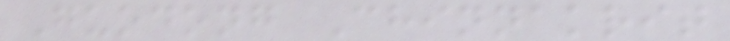Guodong Chinnakrit
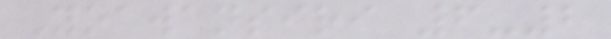Yoawansiri 6-2
